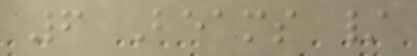6 Beams /
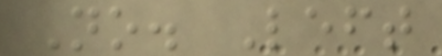No. Left
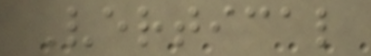Vertical
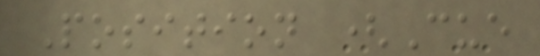Position (Cue
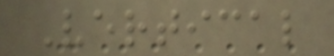Vertical
